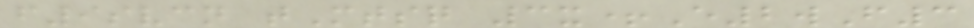f9svcn tMtsq 3x+E2wF3
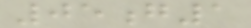05g1
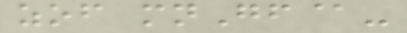zof mnGf@-
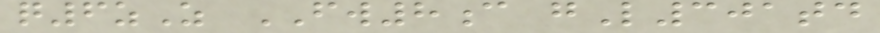q6zZ FW8c gL301td
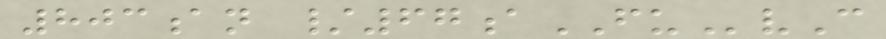803an /67aFUvC
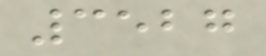3527
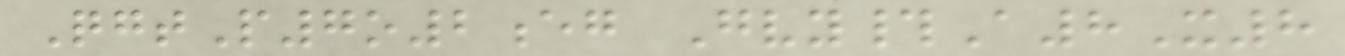QgtP7o2eg Gvy#A8X8
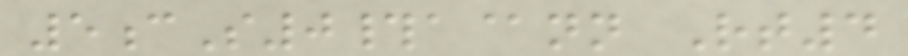5cS0#a@nn Rt4
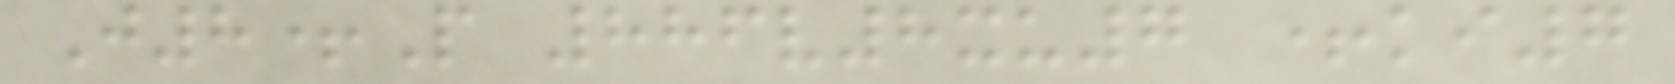J8+P 886v8xu7 +ki7
